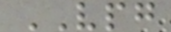VPG
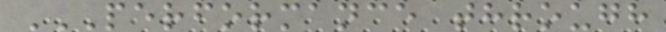PERFORMANCE THROUGH
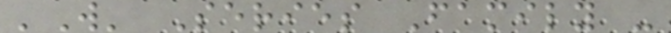'W' Series Family -
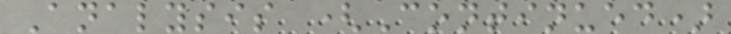Analysis (Continued)
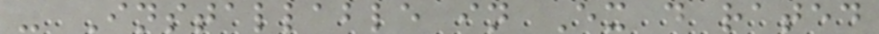- Installable in Ex d rated
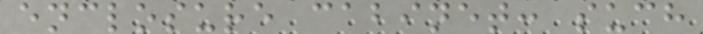enclosure cabinet: such
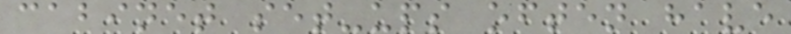cabinet set-ups often have
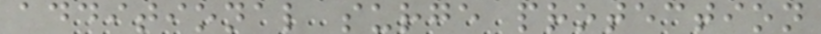additional surge protection
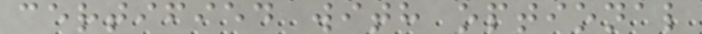certified with optional
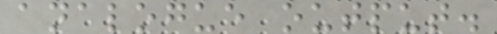analogue output.
